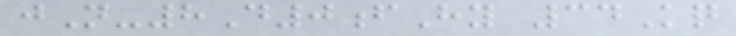jN-8D0fHy 34Kq
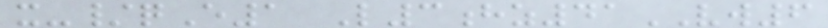x-/qE1 L3hz41VW6
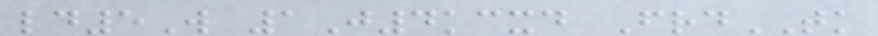ld5W 1J4kcxd FrdTK
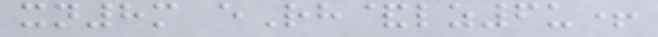xn8m eRh&lz6u+
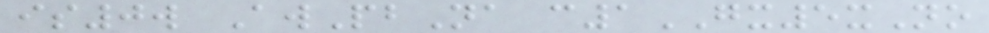is0w AwPbNa c1GX5xNo
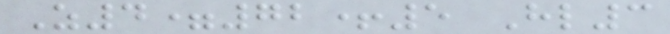Z4=72+5 Hl3
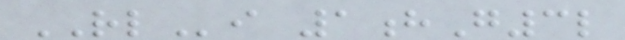RLi 1hG3l
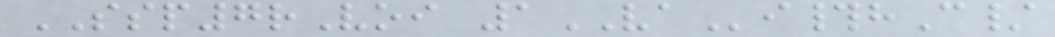SSP7rVoi 1VAi#hC/
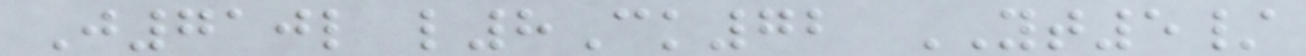J710l l8Ck72 YT5/
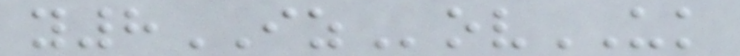y8IZovUK
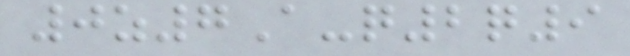0z7A-q2q9
